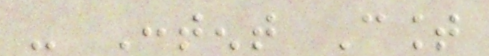- Content Count
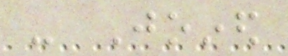- Joined
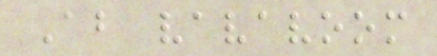About vavavoom
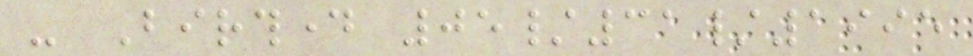- Birthday 05/31/1995
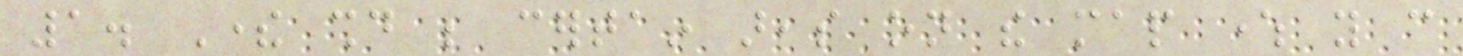1. There should be certain areas on the map where you can
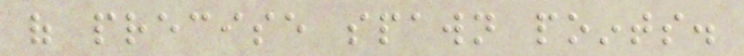of precise spawn points.
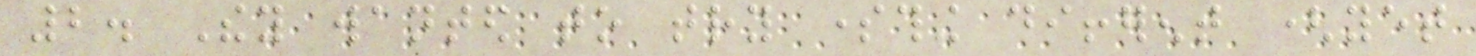2. They wanted to try something different (yet
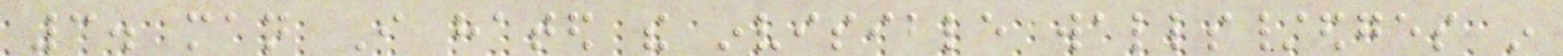3. man I hated the invisible walls/edges in
